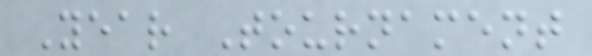Year Tournament
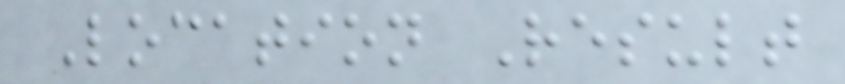Location Result
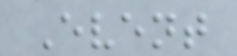Event
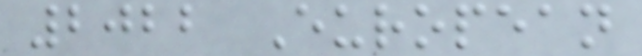2022 European
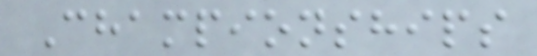Championships
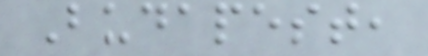Budapest,
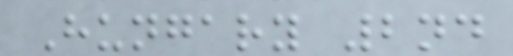Hungary 2nd
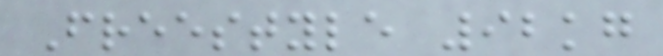Freestyle 92kg
